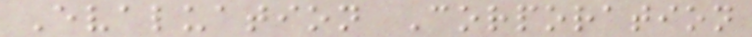Evaluation Corporation
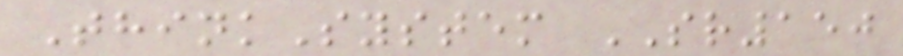ThinkSystem SR150
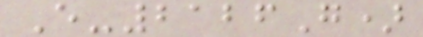E-2126G)
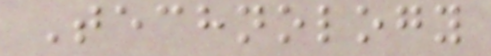Technology
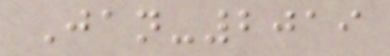Jan-2019
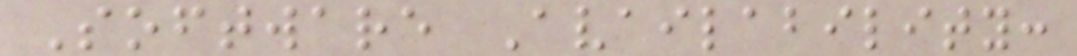Software Availability:
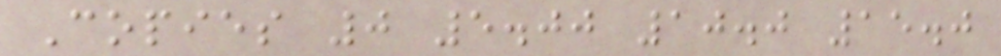Copies 0 5.00 10.0 15.0
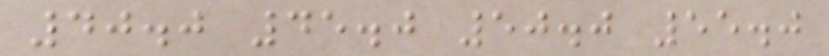40.0 45.0 50.0 55.0
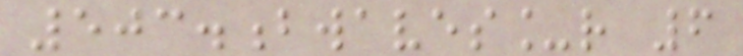503.bwaves_r 6
